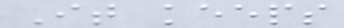It keeps
